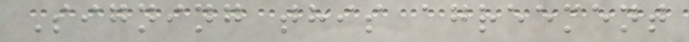Signing this agreement
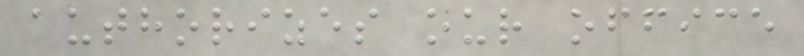authorizes our office
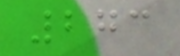273
